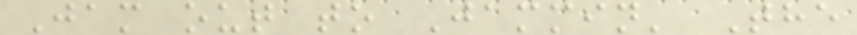Jam out to Jammin' The
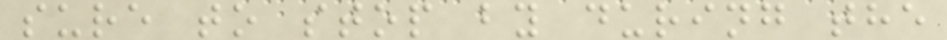sure to stop by during the
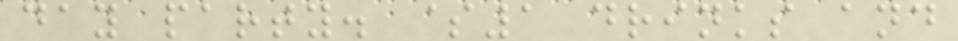day party. $1 drinks and
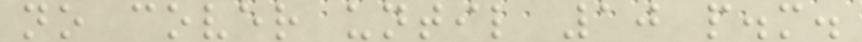no cover until 10 p.m.
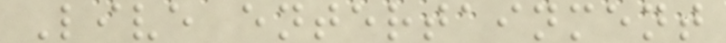Live entertainment
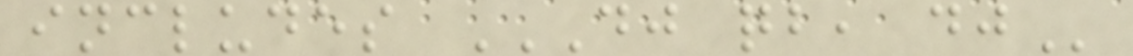includes DJ QB, DJ
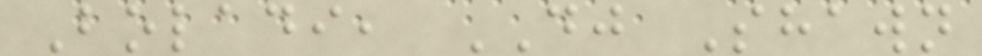Boladi, DJ Shawn
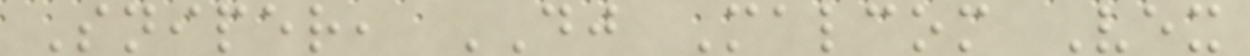Sniper, DJ Malcom Vex
